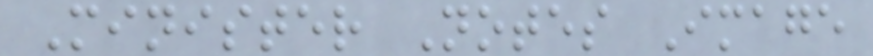Minister Notes Image
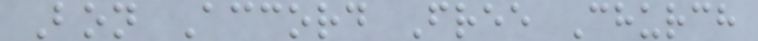Bon Accord Free Church
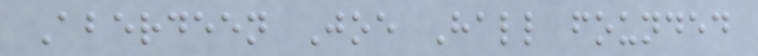Aberdeen Joe Hall founded
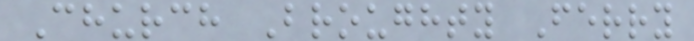Church Broughty Ferry
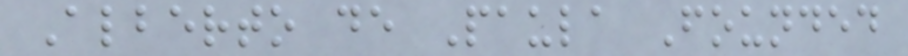Alberto de Paula Founded
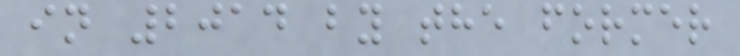in 2014 by the former
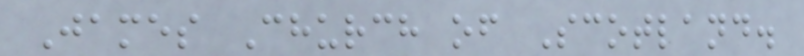James Church of Scotland.
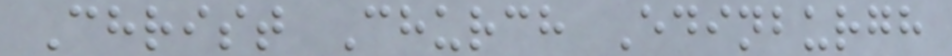Christ Church Edinburgh
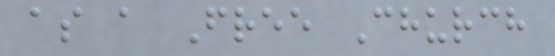as a Free Church
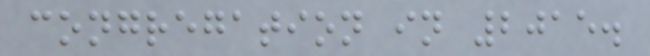congregation in 2015.
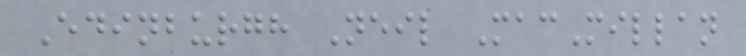Edinburgh Neil MacMillan
